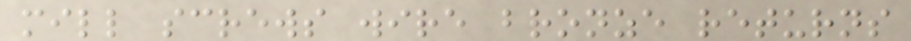mill screws wire bronze returns
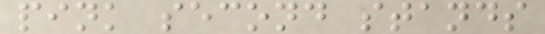pink second stands
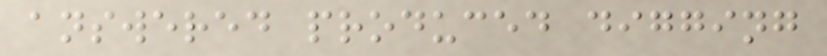answered produced digging
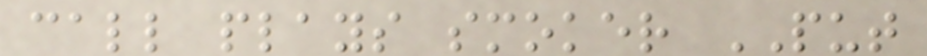call plays smoker PUT
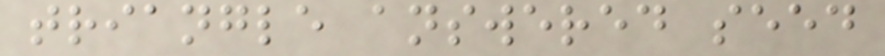triangle answered seed
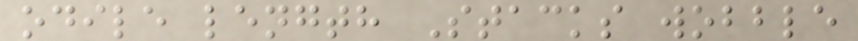odile length Stacks wobble
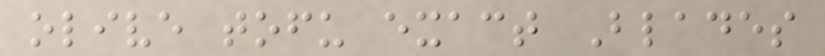olive tofu exact Blades
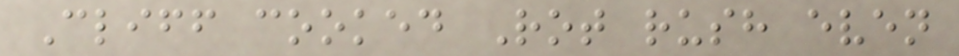Cliff cooked Rot rush even
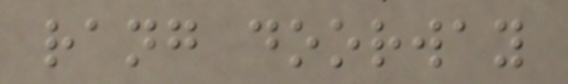rang doorway
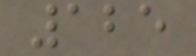125
